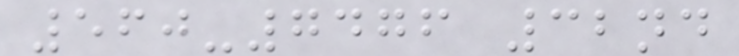560-7476 32nd
